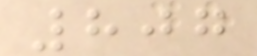807
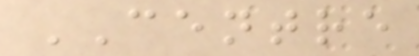CENTRE
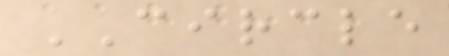CIRCLE
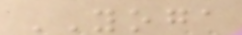YOGA
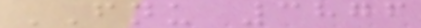FNU 3876
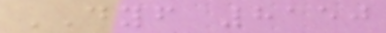DYF 8150
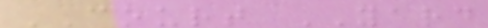COURT YARD
